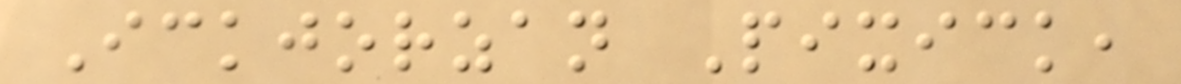Ickjorzan Pixick,
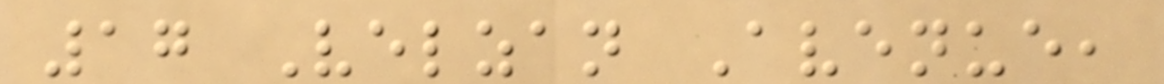17 Velzan Avenue,
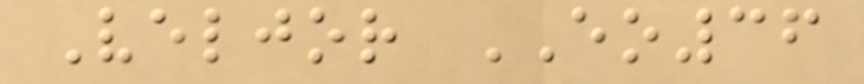Veljor EO36
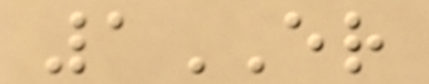1ER
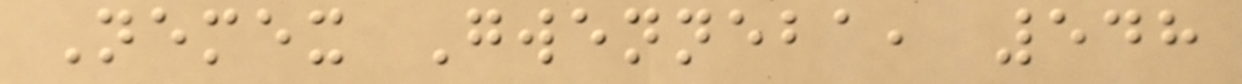Nemex Gwenneba, 548
